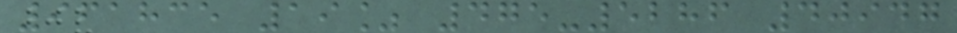961835 19% 475-5286 40947
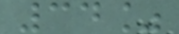34%
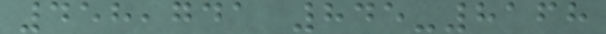458,741 845-8168
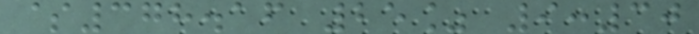$378.16 25% 9:30
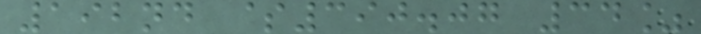192nd $390.07 34%
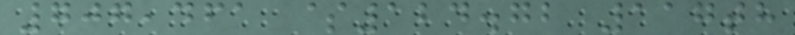707,461 $124.72 117th
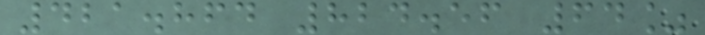421.864 824.56 64%
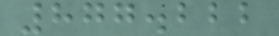877.222
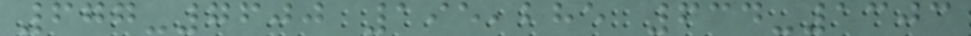677-7600 195,285 634-1303
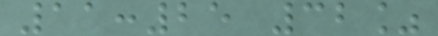11:25 32%
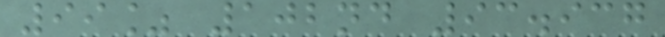99% 102nd 93.937
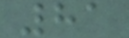81
